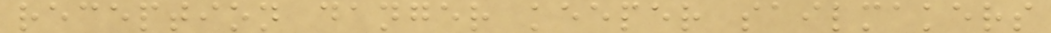reception danger keeper sailmakers
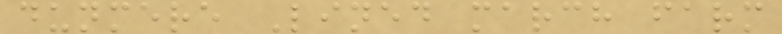dunmere Lined march farm
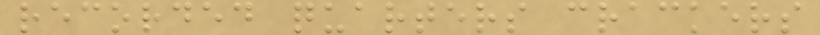recorded quarters crackers
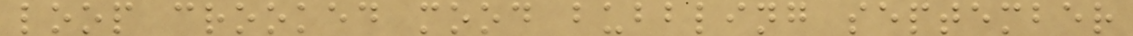loop crooked mood bubbling september
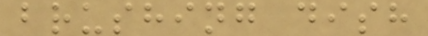brushing dish
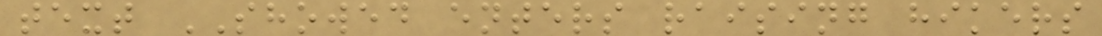text SHOWED enters raising hikers
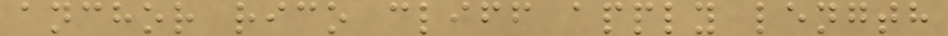anchor rico cliff apply length
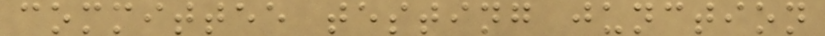committee testing junction
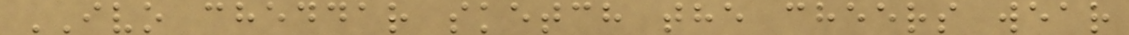IVO cheddar sketch the cheers wear
